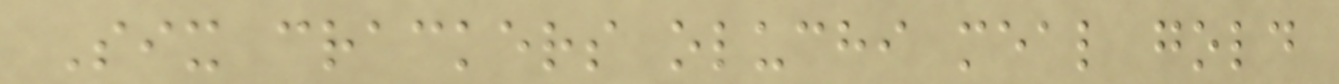Six crackers oluchi meal gold
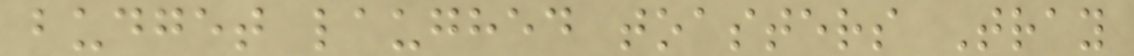budget laughed toasters Tray
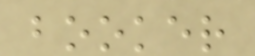booker
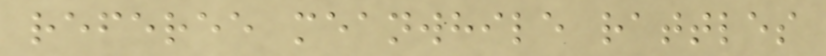referee meanwhile rattles
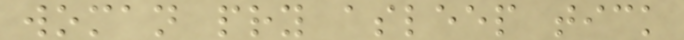woman pry asleep tick
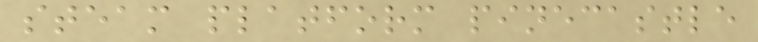steam platform pinecastle
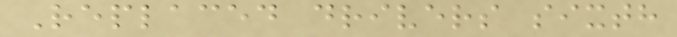Replaced drivers sixth
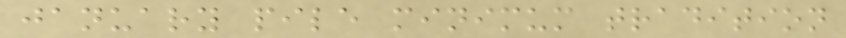january pile minimum tradition
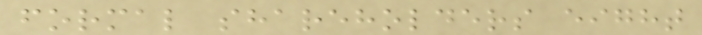formal shareholders eight
